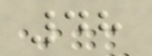48
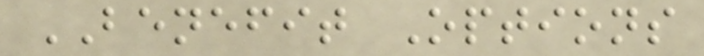BENEFIT Options
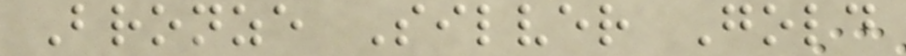Bronze Silver Gold
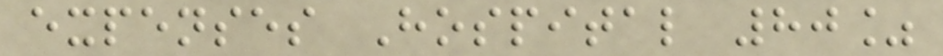expenses Hospital 80%
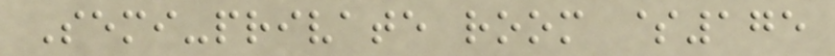Semi-private room $175
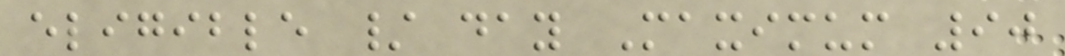eligible / day Maximum 90
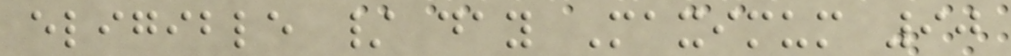eligible / day Maximum 90
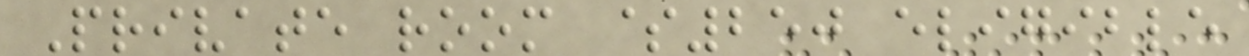Private room $250 eligible
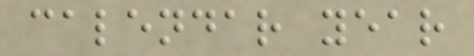calendar year
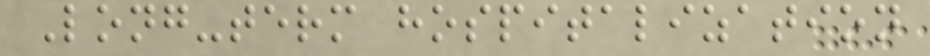Long-term hospitalization
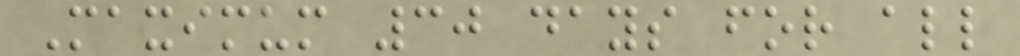Maximum 30 days for all
